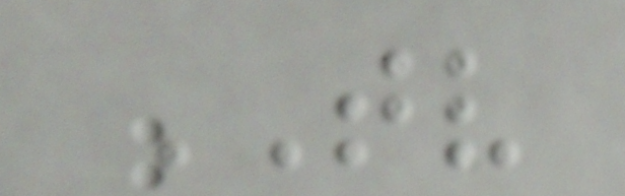TV
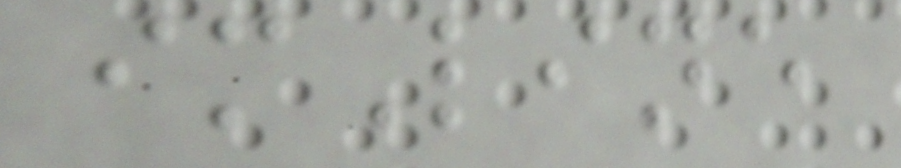imLine
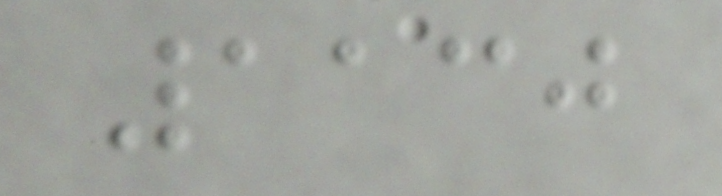1130
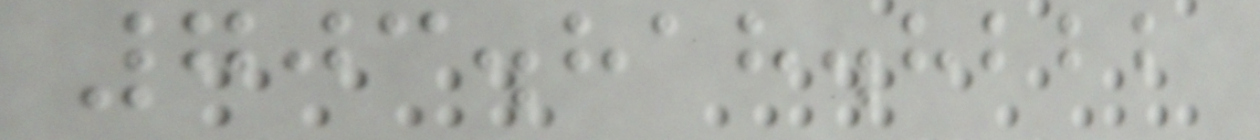703.818.8222
